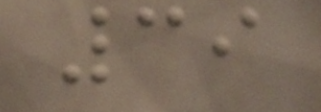39
